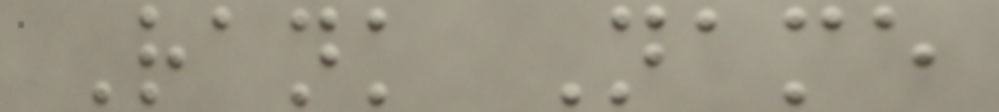Rank Name
